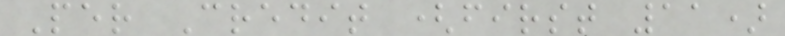Per Credit (first 11)
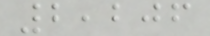2,206
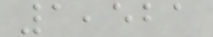1,521
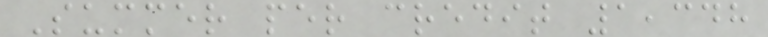Summer per credit 1,348
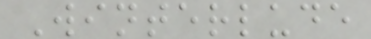Winterlude
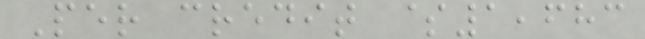Per credit $1,683
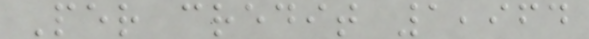Per credit 1,964
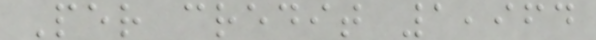Per credit 1,964
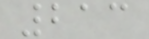213
